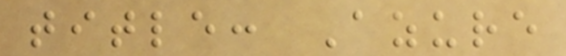title: Azure
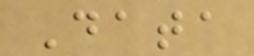Data
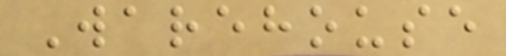Warehouse
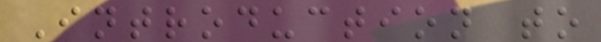Introduction to
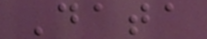Data
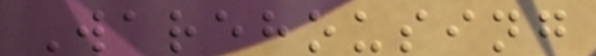Warehousing
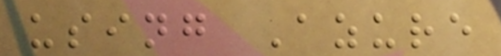using Azure
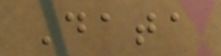Data
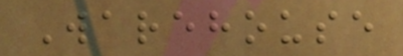Warehouse
